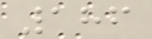186
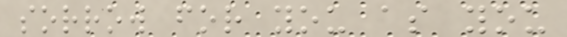sorrow for you as you
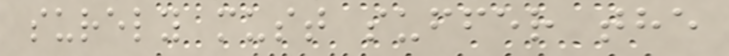surely must suffer the
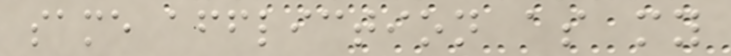same affliction as my
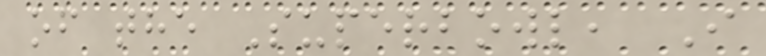of the Superbowl, I
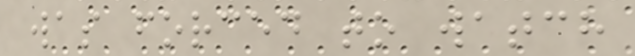was forced to watch
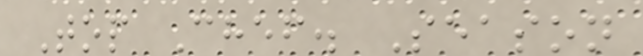Top Chef. Season
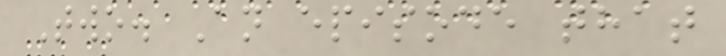Two. An episode that
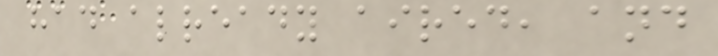had already aired, and
